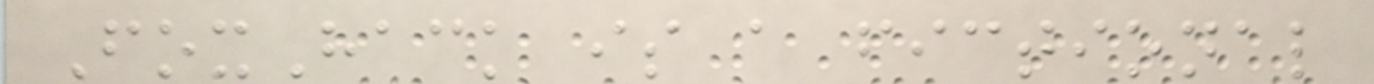FoxHack is a fictional
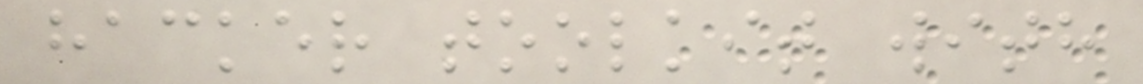hacker toolkit with
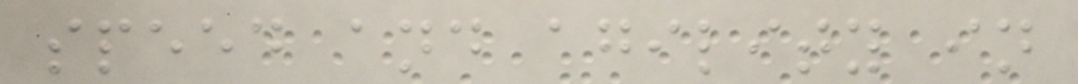speed and agility in
